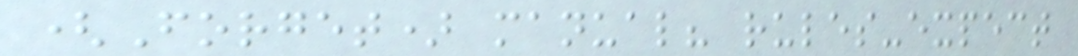(Forget) manual? rules-expect
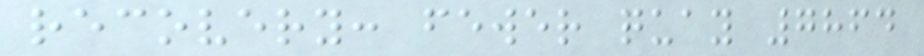recovery: fewer quay 7864
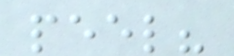peel?
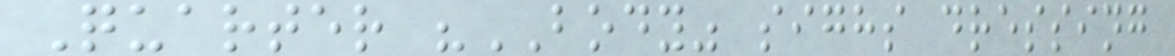Quarter "BODY" sighs dressing
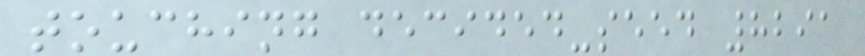touching decided-seed 8291
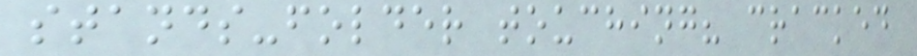stands-folder touching? cracked
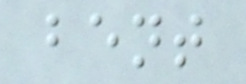bent
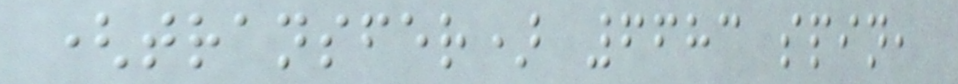(transfer) 6683 spin,
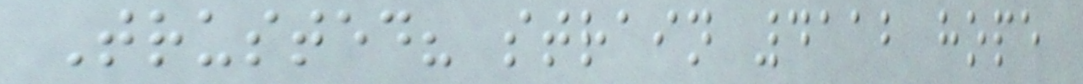Trusted? strain 4112 hope
